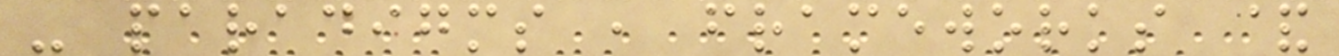- paradigms , frameworks &
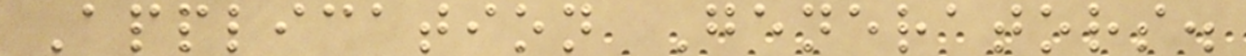Application Generators.
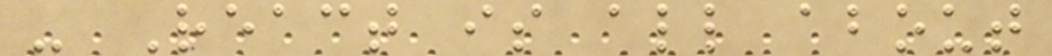- React is all about
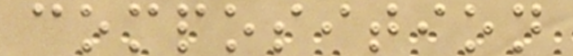composition
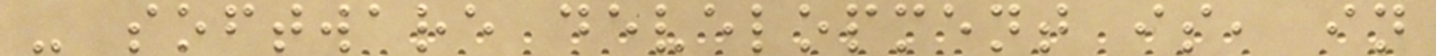- software development is, in
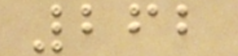262
